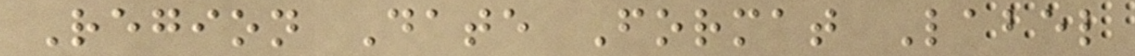Region Date Format Label
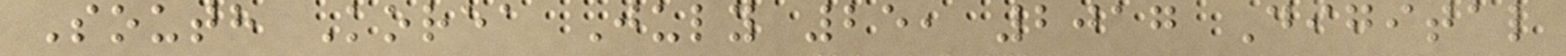South Korea July 25, 2017 Digital
